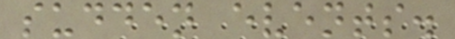sudden events.
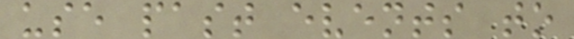use past events to
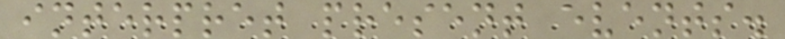interpret present events.
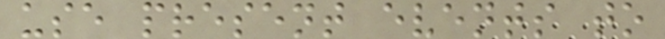use present events to
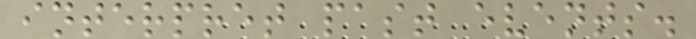interpret past events.
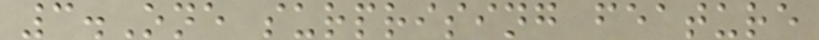3.One surprising feature
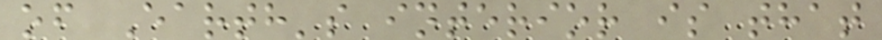of Earth's interior is that
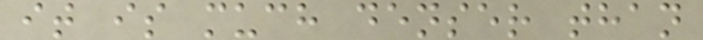it is much denser than
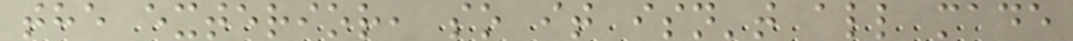the exterior, so it isn't all made
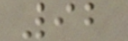92
